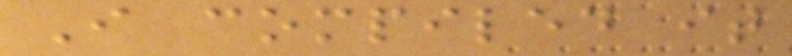I compiled it
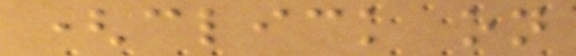(click on
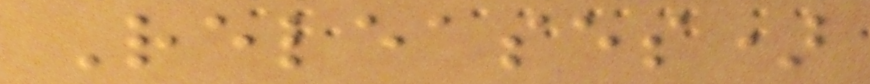Releases)
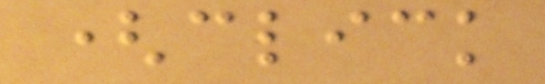(click
